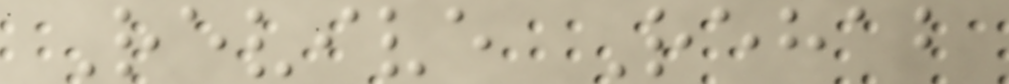Revive Rehab
